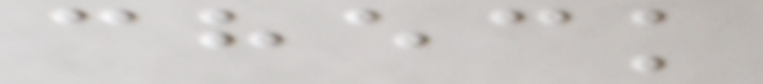check
